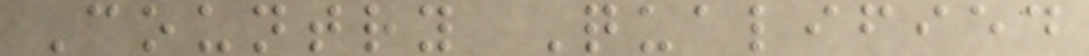Country Qualified
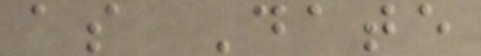as Date
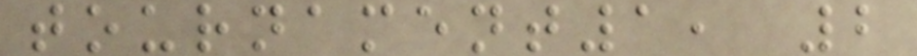tournament1, 2
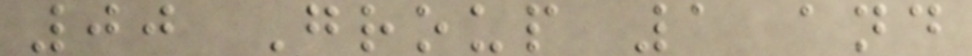00 Group 1 and
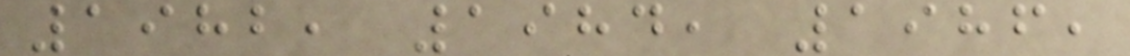1982, 1984, 1986,
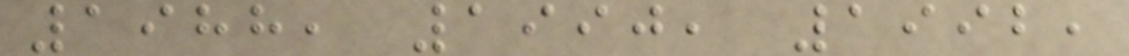1988, 1990, 1992,
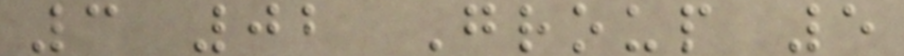3 02 Group 5
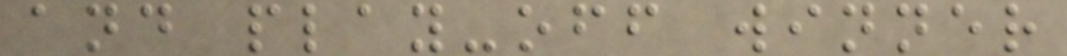and play-off winner
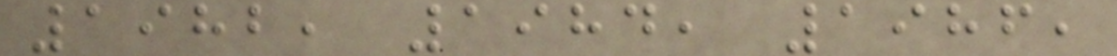1982, 1984, 1986,
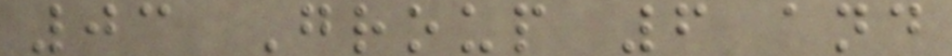03 Group 6 and
